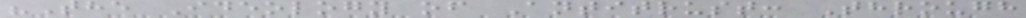"The Ideology of Antitrust: Through
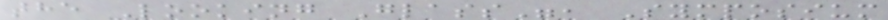the Looking Glass", Symposium
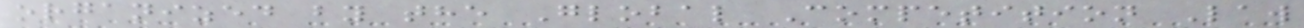organized by the Global Competition Law
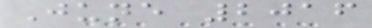June 2016
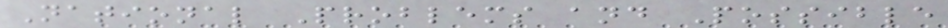National Problems and Possible
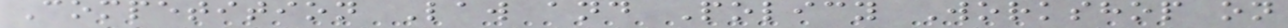Competition Law and Policy Workshop on
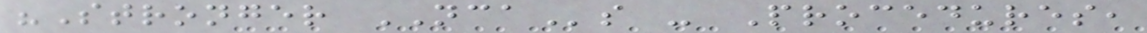"Stronger NCAs - Procedures,
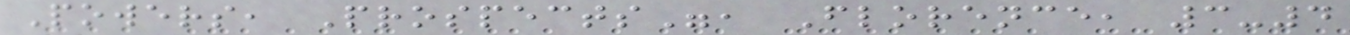Powers, Prospects", Florence, 3-4
